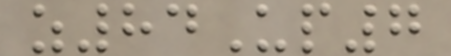z84Up7
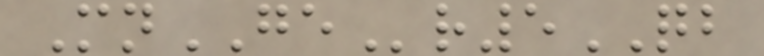MnGEr5QB
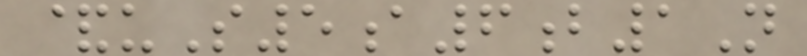&uS5a6b1N
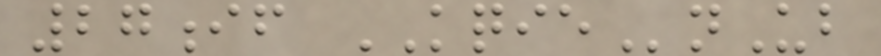27if KQIEnUb
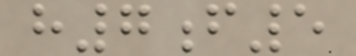h7f5
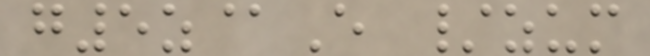g5z@E /zum
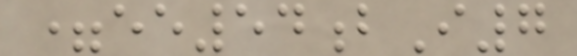=ee54bI7
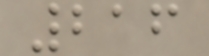216
